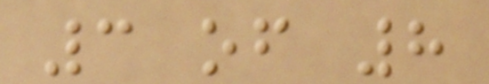3 of 8
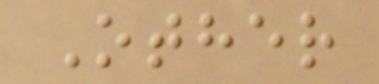Other
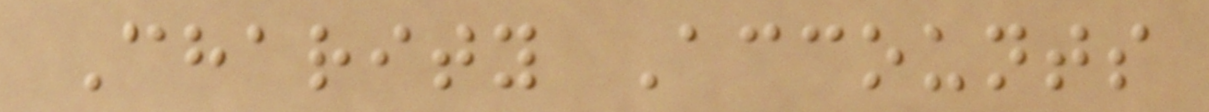Charity Accounts
